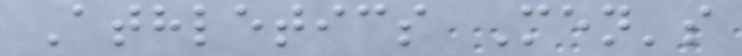Athletics Men's
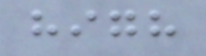high
